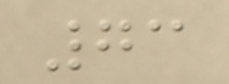73
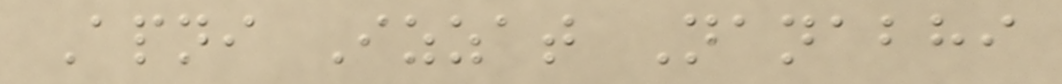Apni Izzat Nanabhi
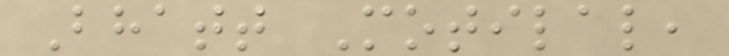Bhatt Motilal,
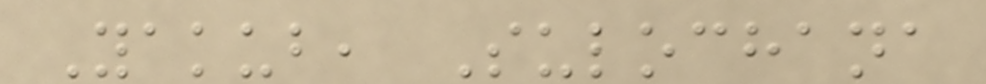Yakub, Sulochana
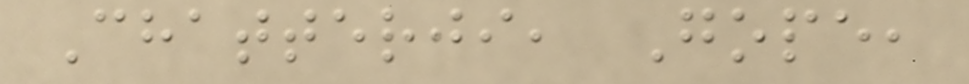Chatterji, Gope,
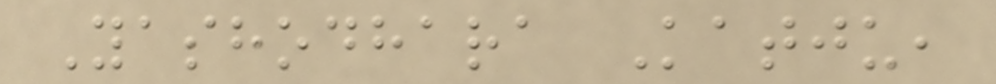Yashodhara Katju,
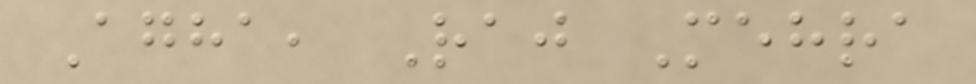Agha, Raj Mehra
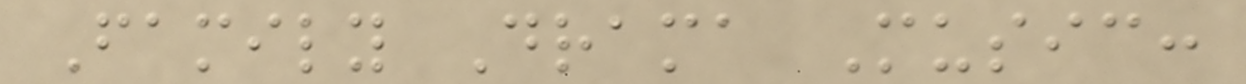Family Drama Music:
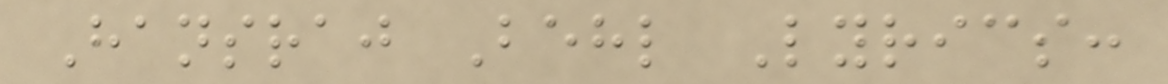Hansraj Behl Lyrics:
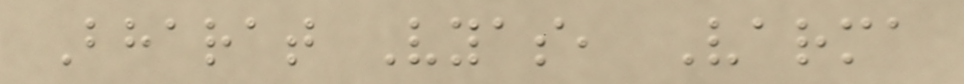Bharat Vyas, Varma
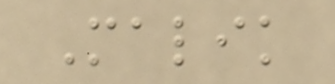Malik
